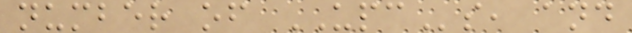number of UPCs, and
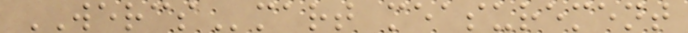WERCSmart measurement
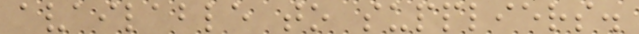available to suppliers.
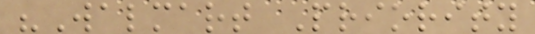"Walmart Priority
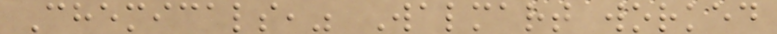Chemicals," Walmart worked
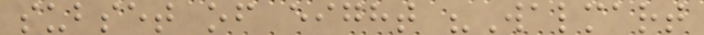subset of eight "Walmart
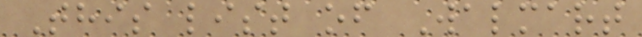This list of Walmart
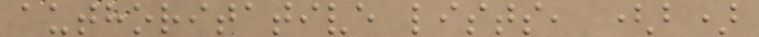authoritative lists, (b)
